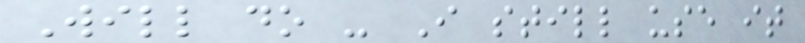Will do - I still use it
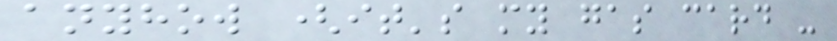anyhow (it's my gas card -
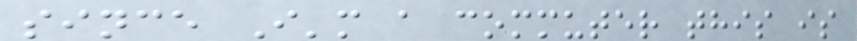since I'm a commuter this is
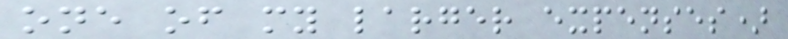one of my larger expenses)
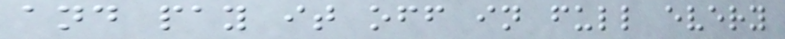and pay it off in full every
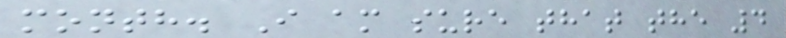month. I am sure that the 4
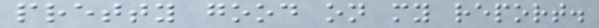pretty good on my report.
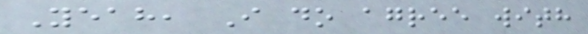Yeah, I do agree with
